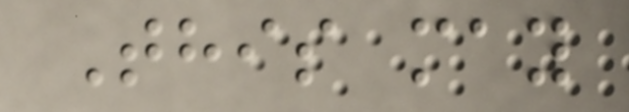This may
